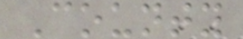County
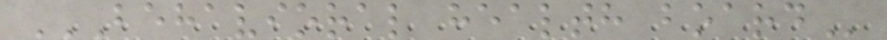BEHAVIORAL HEALTH BOARD
